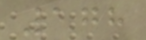178
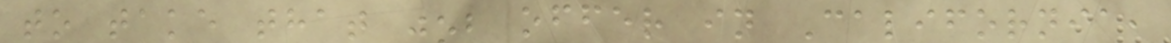to take that job offer in California,
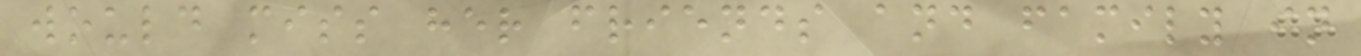would miss her friends and family in
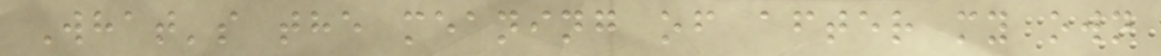What's the meaning of after my own
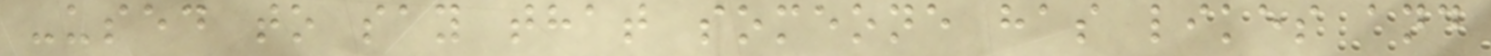-used to say that someone has likes and
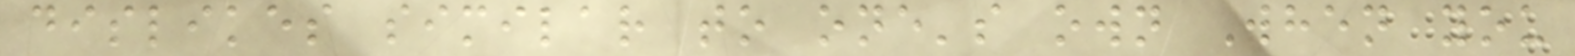dislikes similar to one's own When you
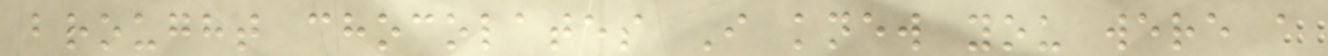brought chocolates I knew you were a
